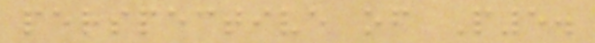perspective of P5.
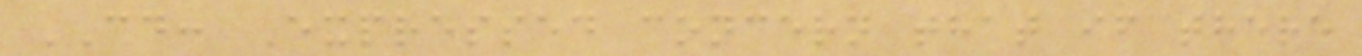CD: Expressed concern that if there
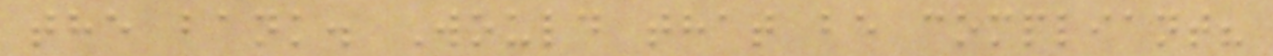the bank. Would that be compliant?
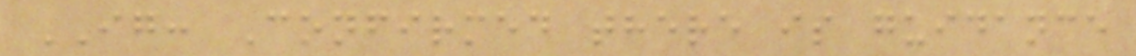IG: Confirmed there is guidance
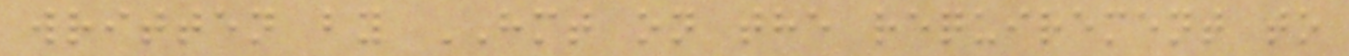written by HMT on the requirement to
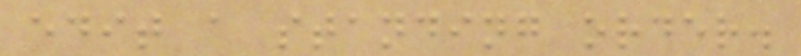edit a standing order.
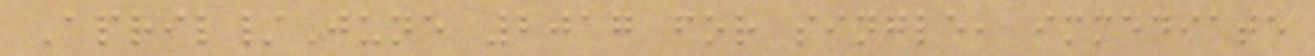April/June 2017 for single, immediate
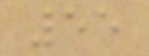55
